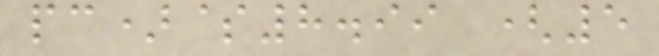pc)$8.99 (5
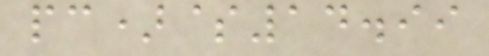pc)$14.99
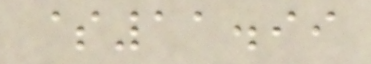$11.99
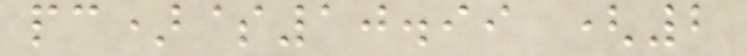pc)$10.99 (2
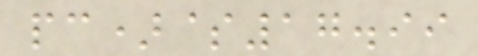pc)$17.99
